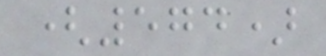(574)
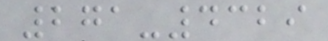271-4329
